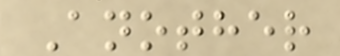Another
